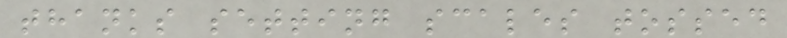thanks setting scales tossed
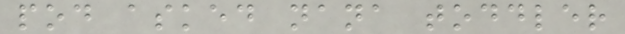pod asked nana toddler
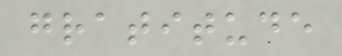gratitude
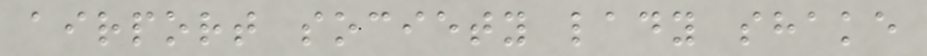airport society lady shake
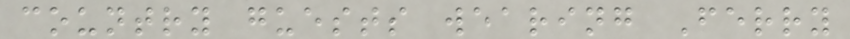country guests wearing Ferry
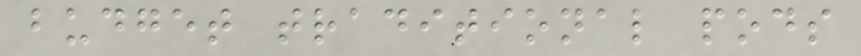budget traditional pods
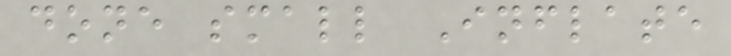done small Inflate
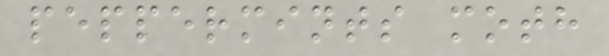peppermints moth
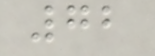72
